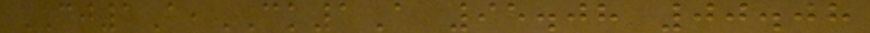CJ1A,CK1A 95.08 00.08
